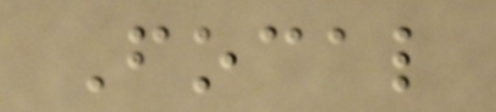Focal
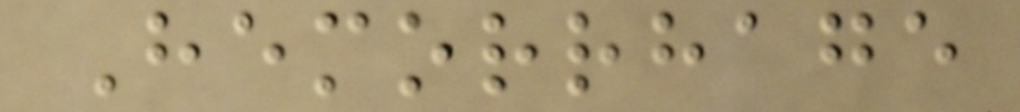Hemorrhage
